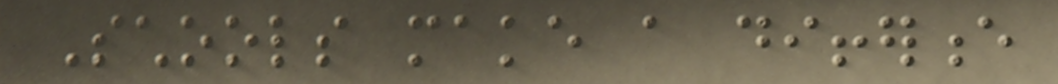Schools make a difference
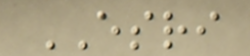ESRI
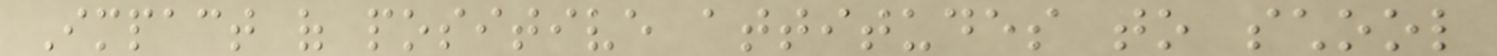Impact of positive attitudes to school
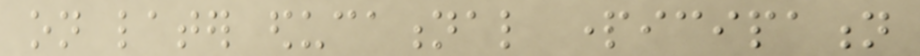on later educational participation
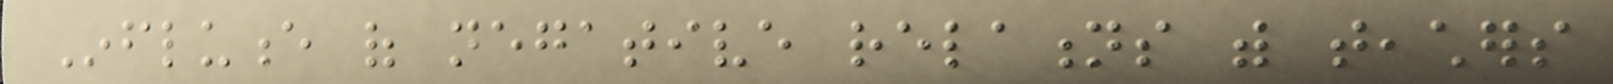Influence of negative relations with teachers
